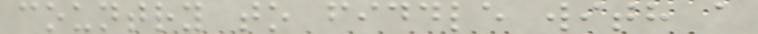country to fiddle with a
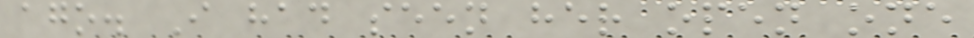ago. I had seen her open one
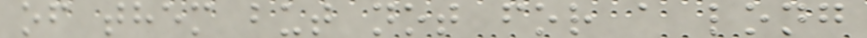of them but not for a long
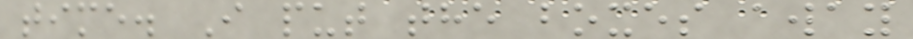time. I put the boxes away
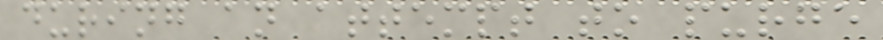during an attempt to purge
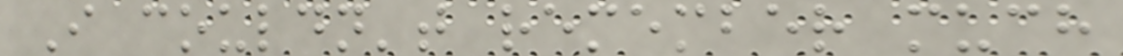I couldn't remember much
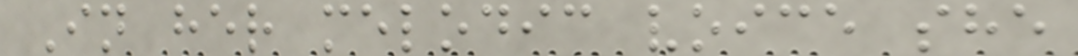In her melodic voice she
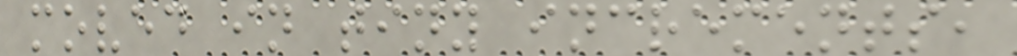moved in tiny increments,
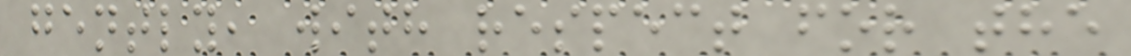gently, with respect for the
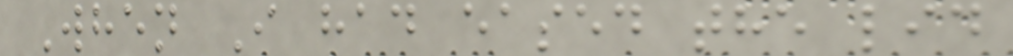When I had eased the lid
